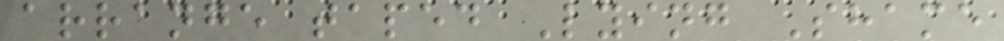arrange taped Lying Shame
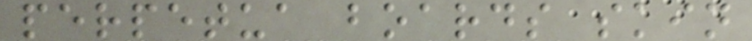perpetua boards skin
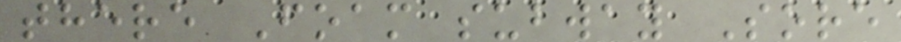there Foam subway Sore
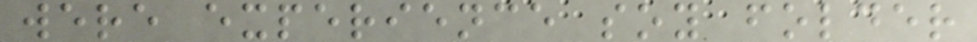were experience soy folder
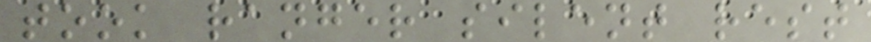took ranger silent rest
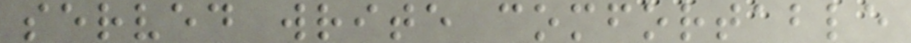served write comfortable
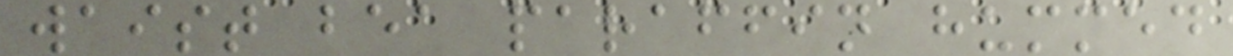waist bea paraffin hummed
